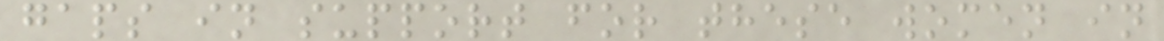gaps in support for these women in
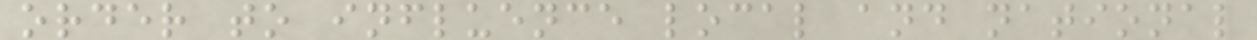order to influence local and national
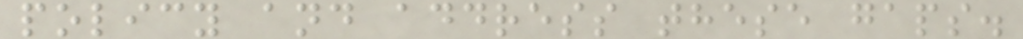policy and address these gaps.
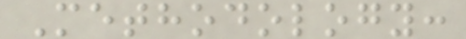Methodology:
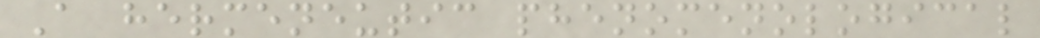A hermeneutic phenomenological
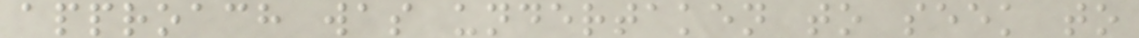approach was undertaken to seek to
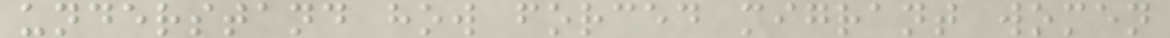understand how forced migrant women
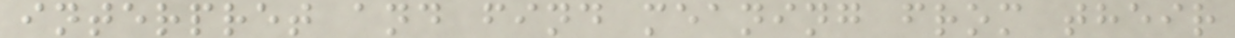interpret and find meaning from their
